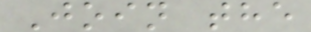Join the
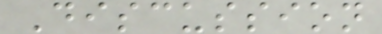Discussion
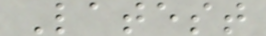Latest
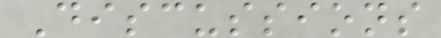Discussions
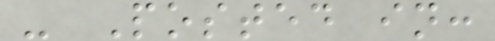- Posted in:
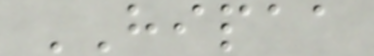HIPAA
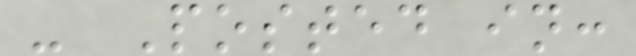- Posted in:
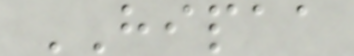HIPAA
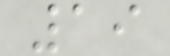19
